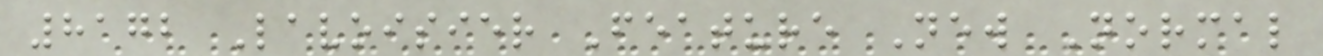8172 Lavoisier Feature New Normal
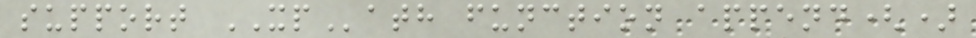support XPath function append()
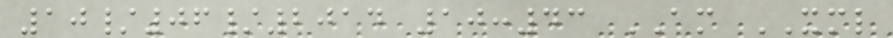10/06/2014 10:43 AM XML
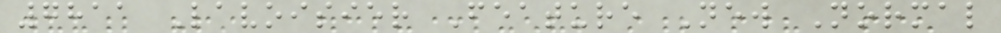7811 Lavoisier Feature New Normal
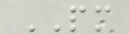PM
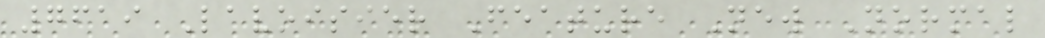7619 Lavoisier Feature New Normal
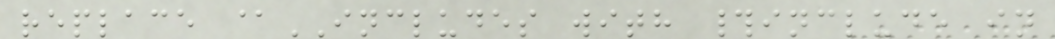replace @INCLUDES with #include in
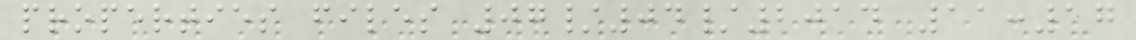properties files 07/04/2014 11:17
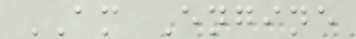AM Engine
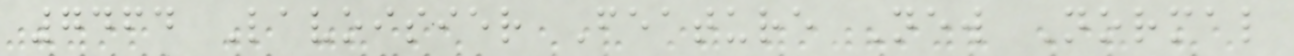7464 Lavoisier Feature New Normal
